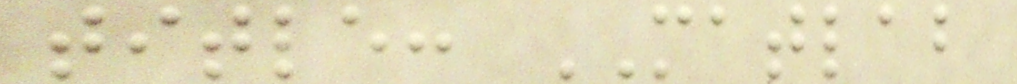title: MATLAB
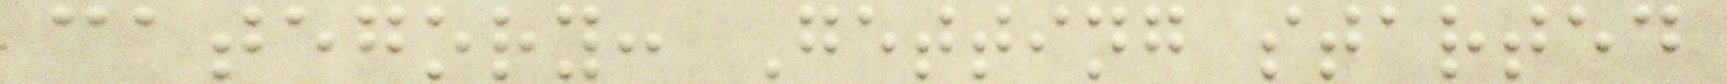category: Getting started
